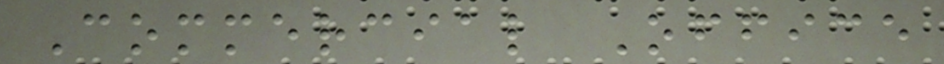Commercial Office
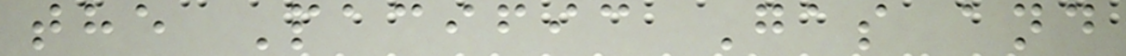the Pacific Gas and
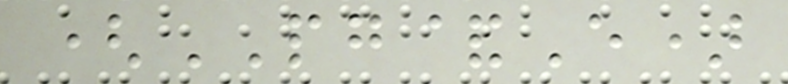(PG&E)
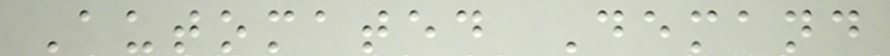Automated Demand
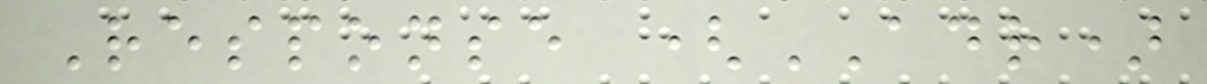Response (ADR)
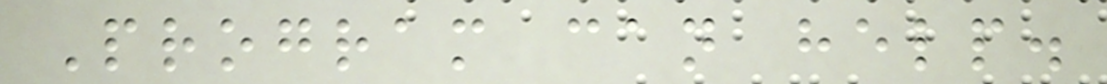Program can help.
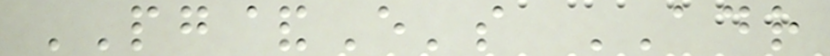PG&E's ADR
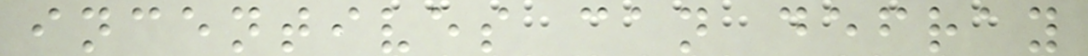incentives can defray
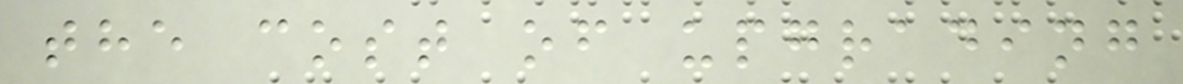the cost of upgrading
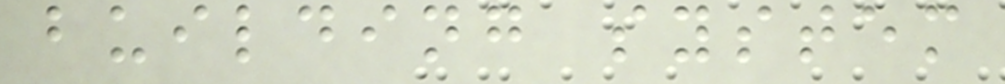building system
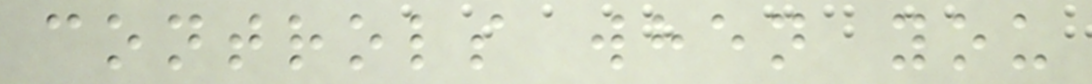controls when you
